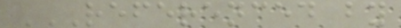REFERENCED BY
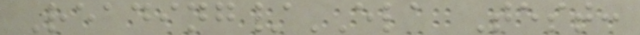Reading/ELA Test:
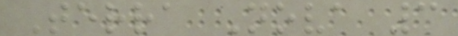Terra Nova 3
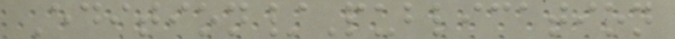Edition/Publication
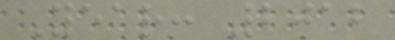Year: 2012
